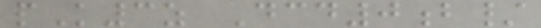pK3z Dcd0b/
